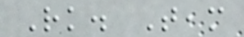Rk. Team
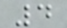4
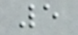5
